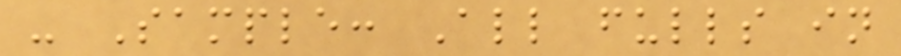- Sample: All fulls in
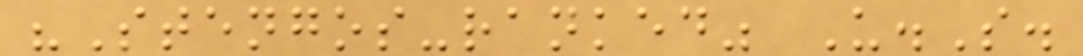"Stengos-ranked" U.S.
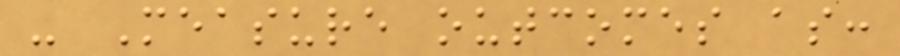- Measure outcomes as:
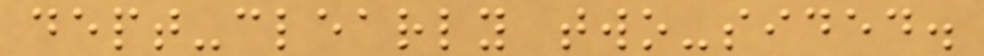dept-clearly two-sided.
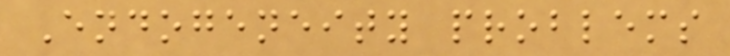Endogeneity problems
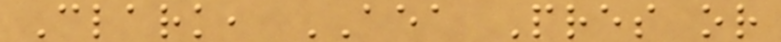Clark, AEA Pres or
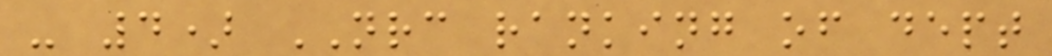- 4) NRC ranking of dept
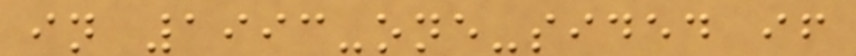in 1993-one-sided if
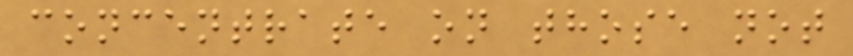concentrate on those not
